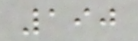190
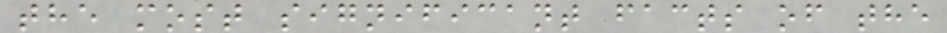the most significant facts of the
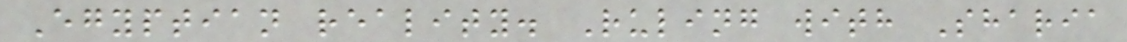Egyptian reality. Ruling with Sharia
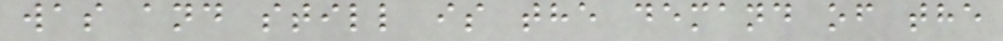was and still is the demand of the
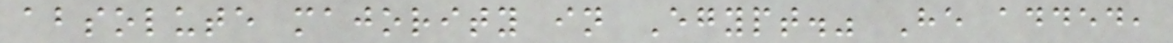absolute majority in Egypt." He added,
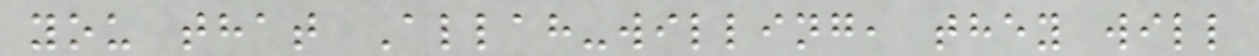you that Allah-willing, they will
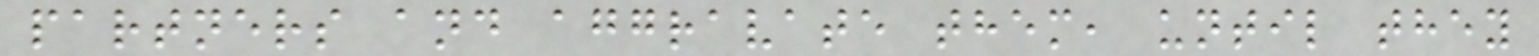partners and aggravate them, until they
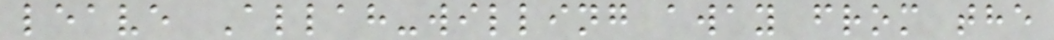leave Allah-willing away from the
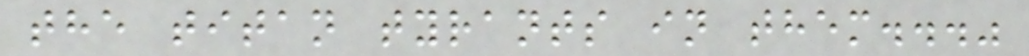the titan tyrants in them..."
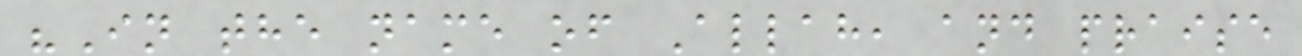"In the name of Allah, and praise
